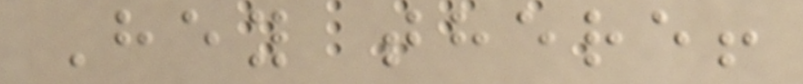Hey there!
